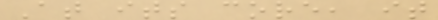At its core, it
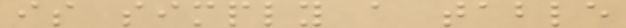is simply a table
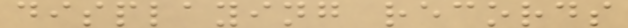displaying records
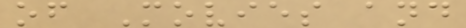of Movies and
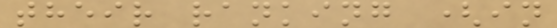their ranking (in
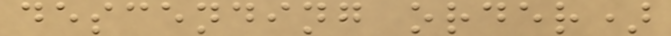descending order)
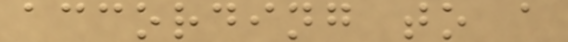according to a
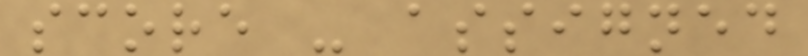score - assigned
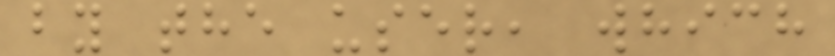by the user, which
